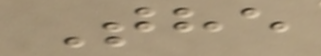The
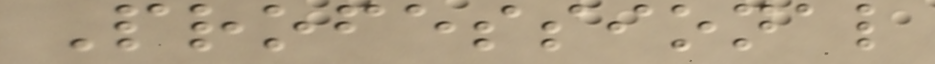Professional
